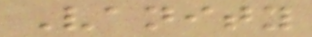Vanity
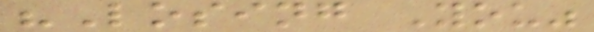"Losing You"
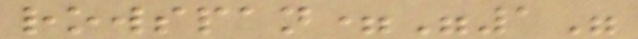rowspan="1"
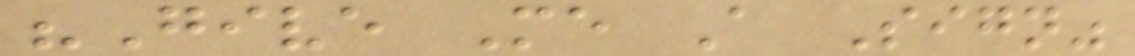"Give Me A Sign"
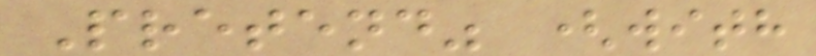Pretend" (with
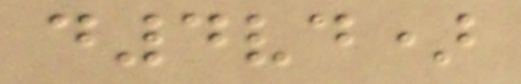d4vd)
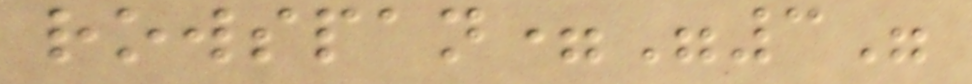rowspan="3"
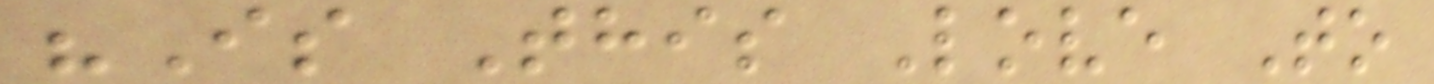"Is This Love To
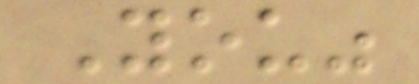You"
